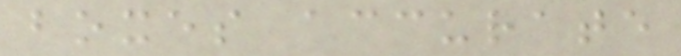boxes accurate
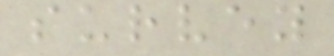survey
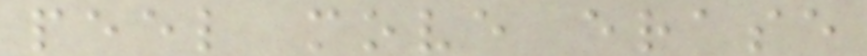peel move erase
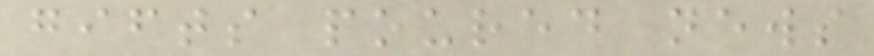gifts poured news
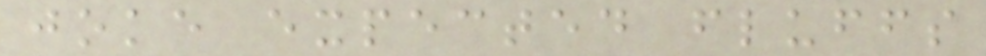joke expected fluffs
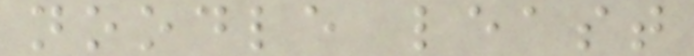noodle least
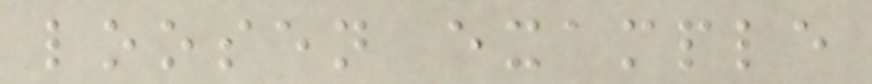loosen example
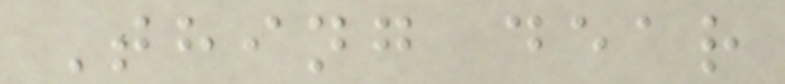Thing dear
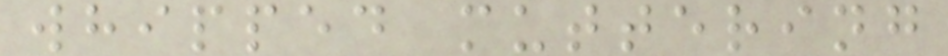whipped muttering
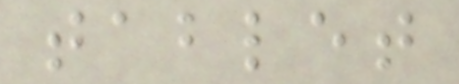tablet
